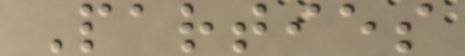Parties
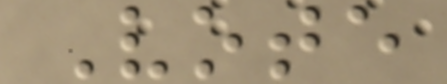Vote
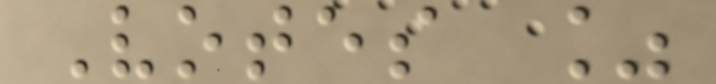Votes %
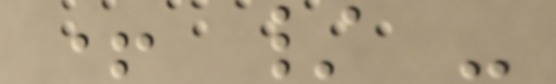+ / -
